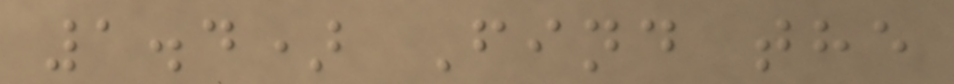1.4) Find the
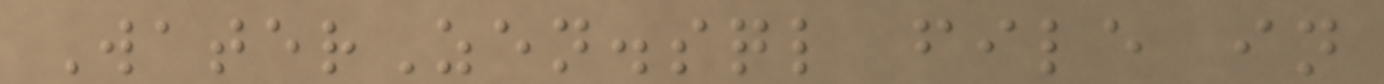WaterZen.sql file in
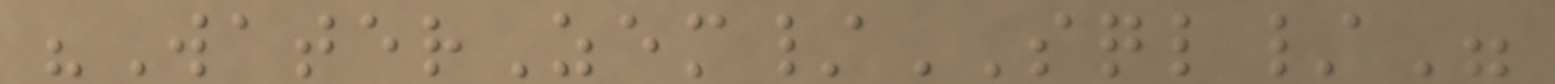"WaterZem/SQL/"
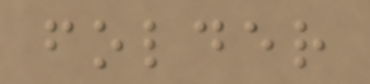folder
